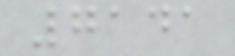7141
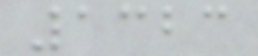1323
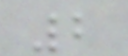2
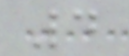4
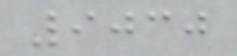9030
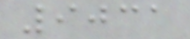9031
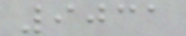9031
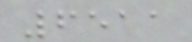6511
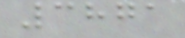3871
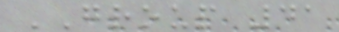GROUP 41
